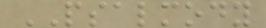PSALMODY
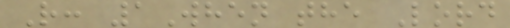R: 1When the Lord
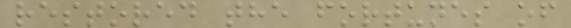restored the fortunes of
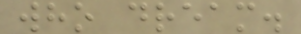who dream.
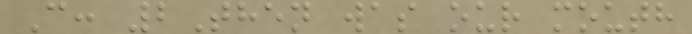C: 2Then was our mouth
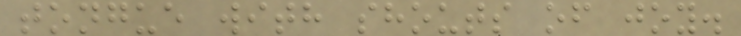tongue with shouts of joy.
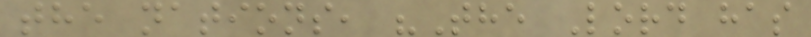the nations, "The Lord has
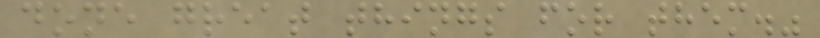done great things for them."
